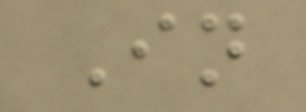In
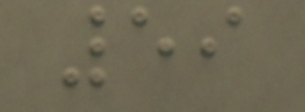59
